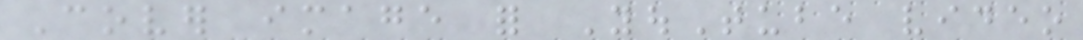Cover image for YouTube video
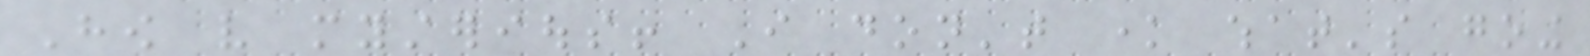How very mysterious! I don't know what's going
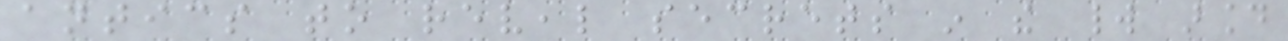antics to reveal secrets in the world around
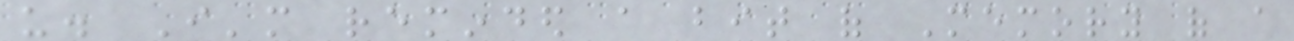us. I'm reminded a bit of Memory of a
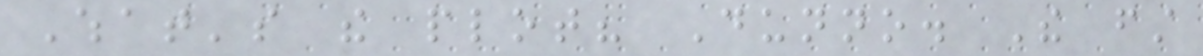What's the plot? Dunno. The first
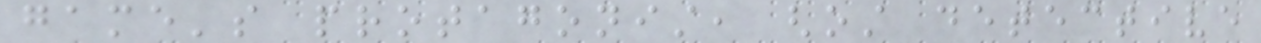game's protagonist, ghost detective
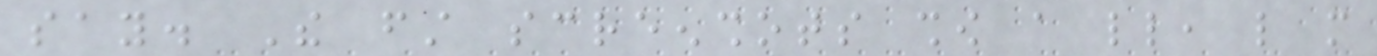say. The first screenshots show a little, like more
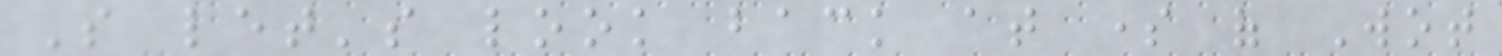So let's look back at some of Wot
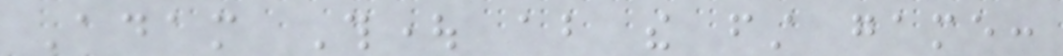Adam Thought about the first game:
